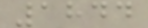1844
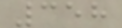358
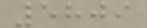5809
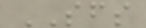SFS
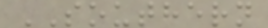SOUTHERN
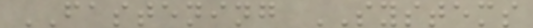FASTENING SYSTEMS
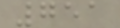751
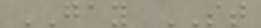GAY ST
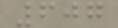607
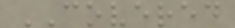COVERED
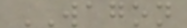WAGON
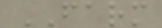FARM
